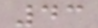43
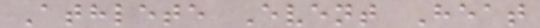Athlete Event Heat
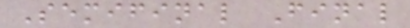Semifinal Final
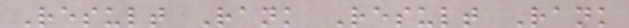Result Rank Result Rank
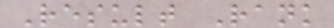Result Rank
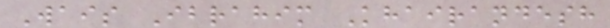Wais Ibrahim Khairandesh
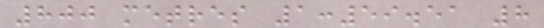800 metres 1:59.51 8
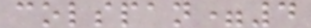colspan=4
